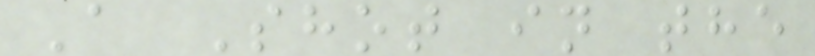A Shot in the
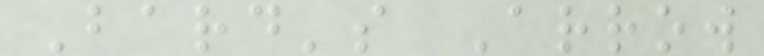Bard's Arrow
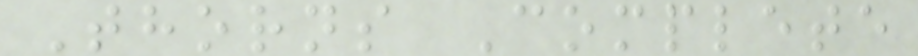Thorns Complete
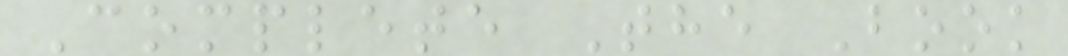Complete The Book
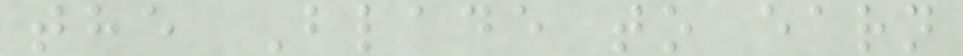the Blade to earn
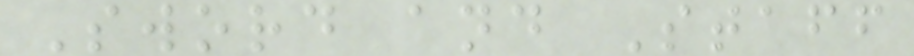Sword and Staff
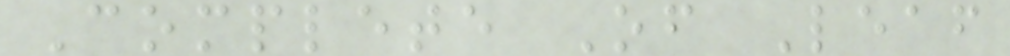Complete Of Leaf
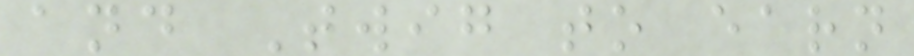and Twig to earn
